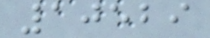10529
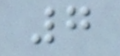7
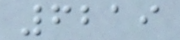6219
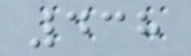438
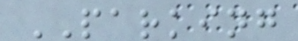PARKING
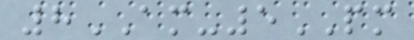8AM-5PM
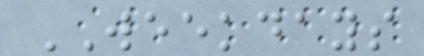WEEKDAYS
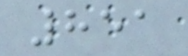851
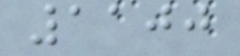1100
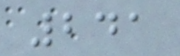241
